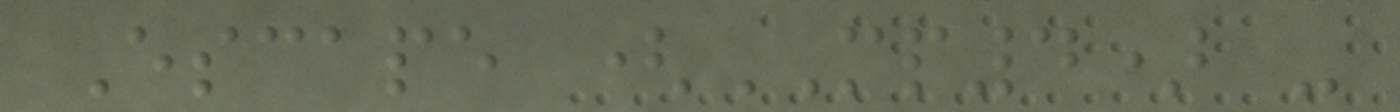Escape (MP4) -
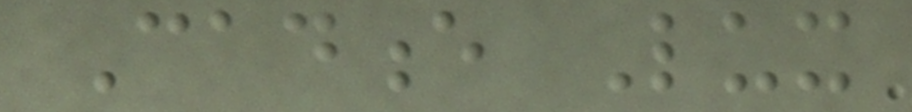Cadence Lux
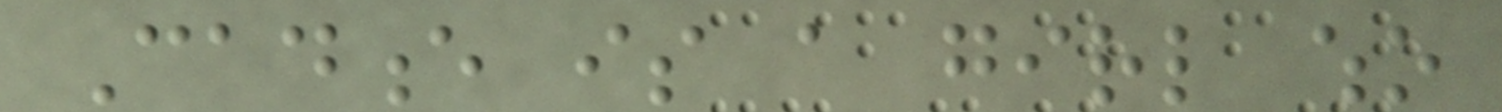Cadence is a girl who
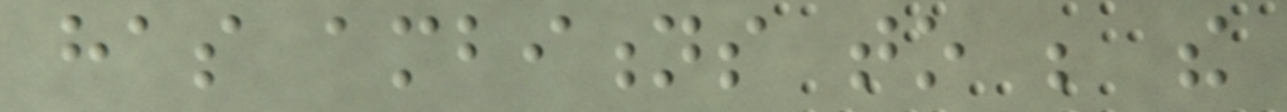has ambitions to be the
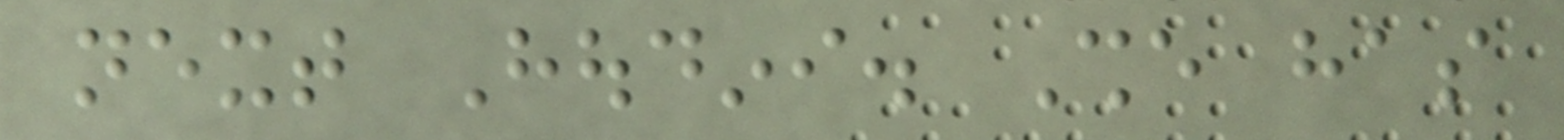next Houdini. She has
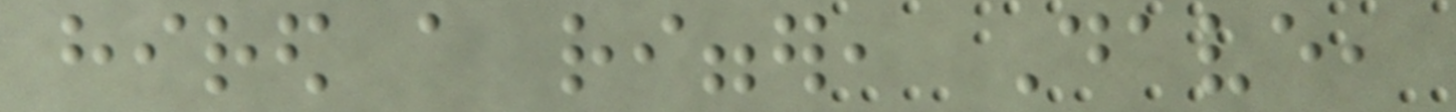hired a rigger, Dave,
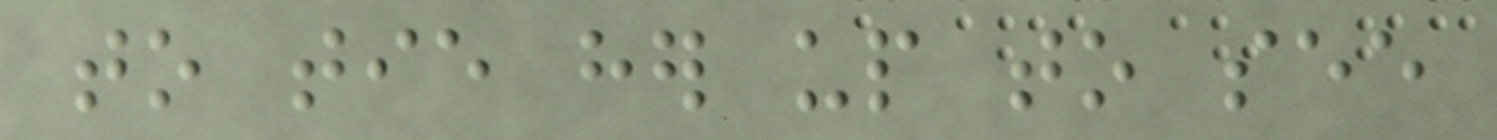to tie her up to see
